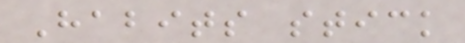Habits stick
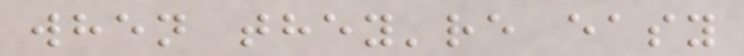when they're easy
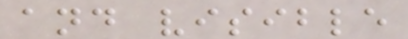and visible
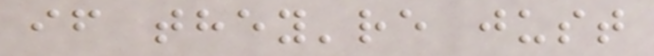if they're just
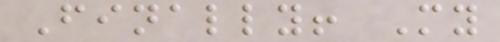Finally! My
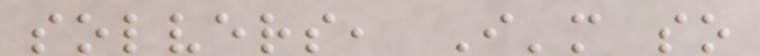solvers, I'm so
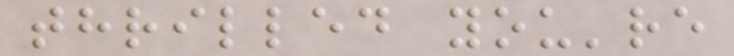thrilled you're
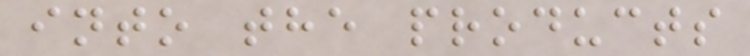into the products
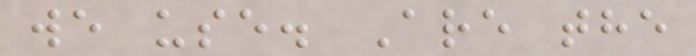we use. Are the
